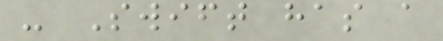- Swift has a
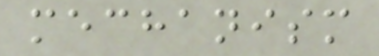mechanism
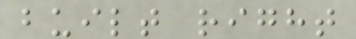built right
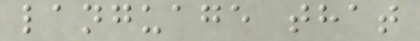language that
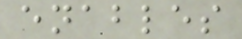enables
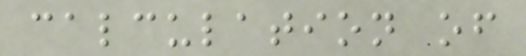calculation of
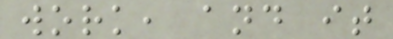work, and it
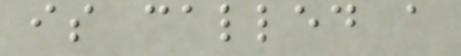is called a
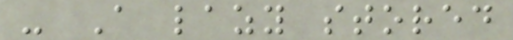- A lazy stored
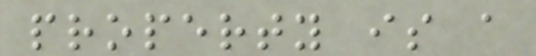property is a
